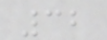32
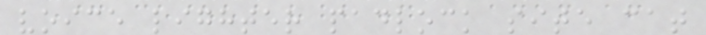voice lighter padlock site cat
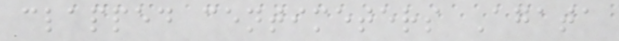clapped centimeters Agata
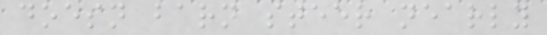doesn barn steer nearly
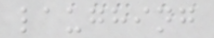laughing
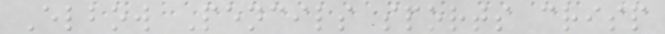Elbow Pencils sports crisp
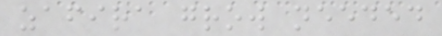zafira grow needed
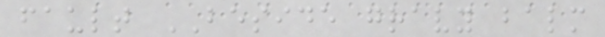fault BESIDE gravy balm
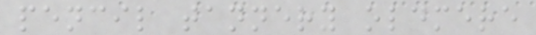pencil tannery oldmere
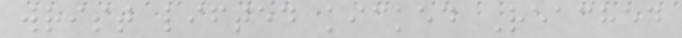wrist lifted kicked Reached
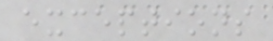exceptions
